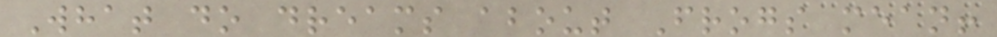What do dreams about Frogs mean!
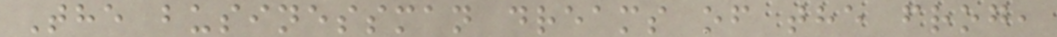The businessman dreams of the frog,
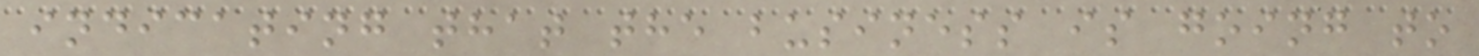indicating that the business is going to
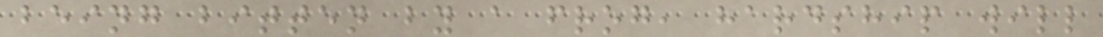being bitten by a frog, hardship will
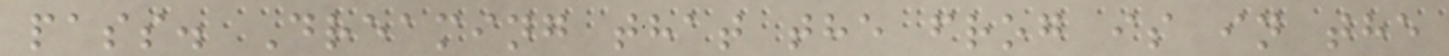pass. Dreaming that the frog is in the
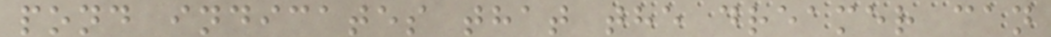pond indicates that the dreamer can
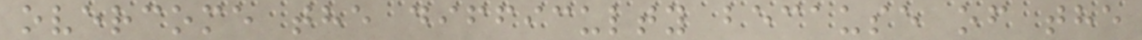overcome the difficulty because of the
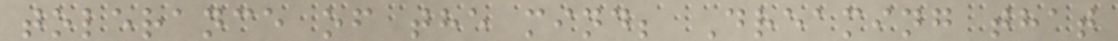tolerance of the mind; Dreaming that
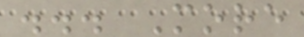... More
